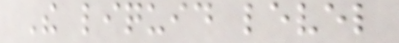The liquid level
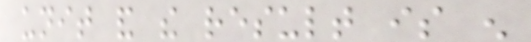unit and the result is enough
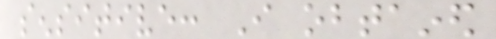sensitive: I obtained
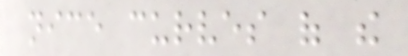nice curves of the
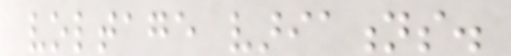voltage variations.
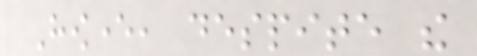However, despite the
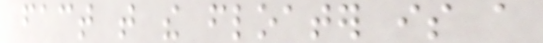fact that the floater is a
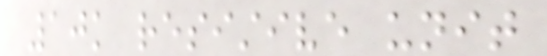10k resistive unit
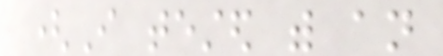(I tested with an
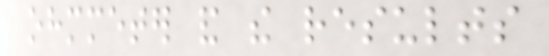ohmmeter and the results
